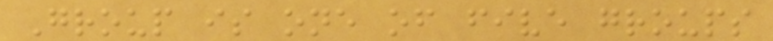Group is one of five groups
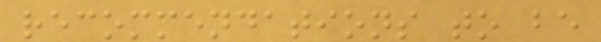recommendations to be
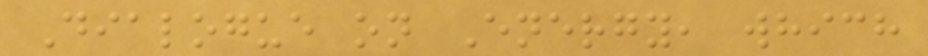Dialogue on Energy, which
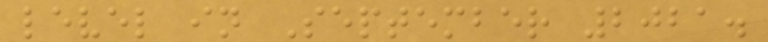level in September 2021.
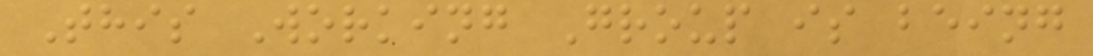This Working Group is being
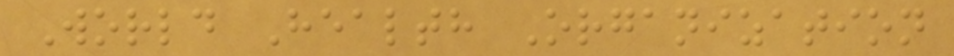World Health Organization
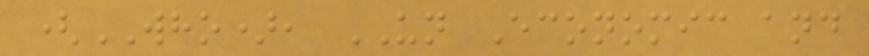(WHO), UN Economic and
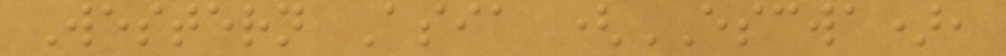Western Asia (ESCWA),
